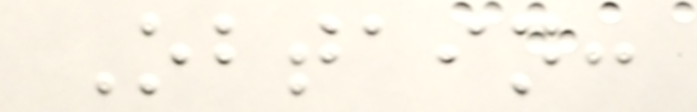Obtain:
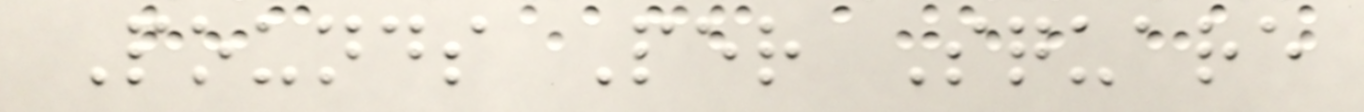Pounds Per Square
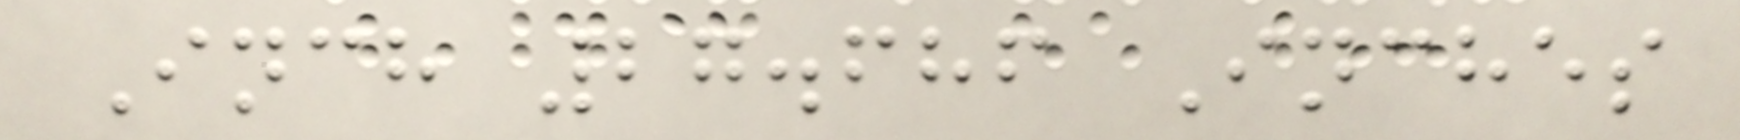Inch 27.686 Inches
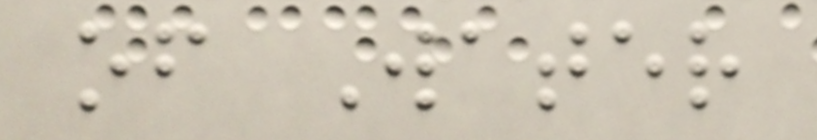of Water
